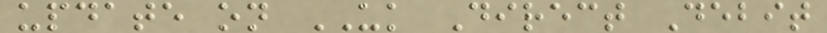update on UK Direct Debit
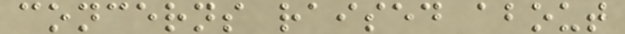concerns raised about
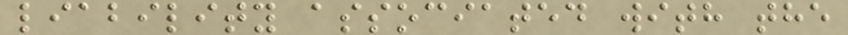liability associated with the
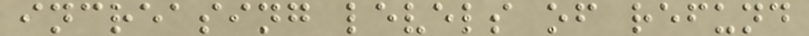increasing levels of refund
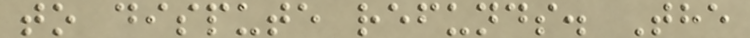to dispute refunds. The
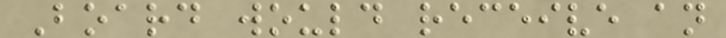Board would receive an
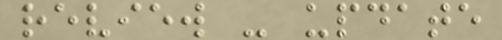review - update
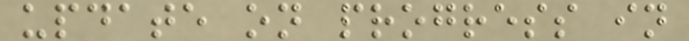update on progress in
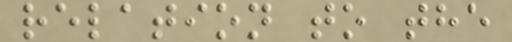relation to the
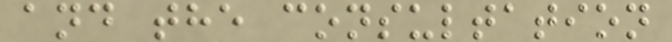and the consultation
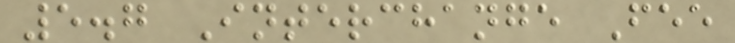5.7 Interchange Fee
